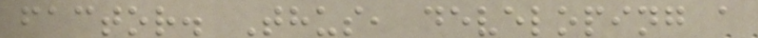factor. Thus, developing a
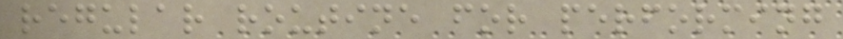regular routine for performing
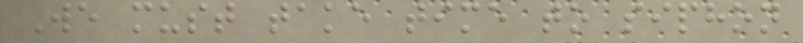We must take time to siphon
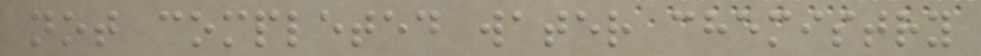not completed water chemistry
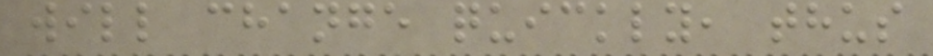will change quickly, thus
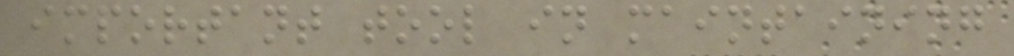important tool in maintaining
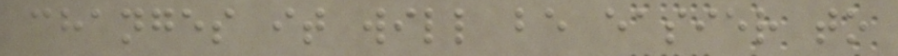changes it will be easier to
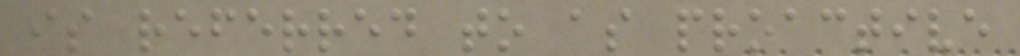is referred to as proactive
